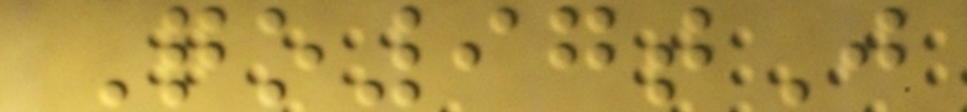Qo97tJ
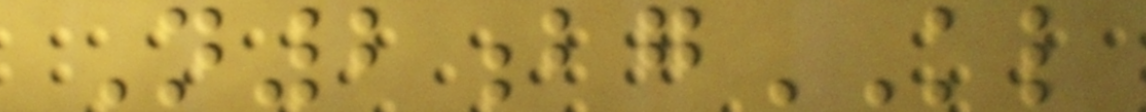N2bgKL
